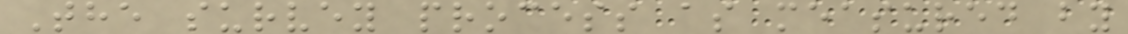The survey process as measured by
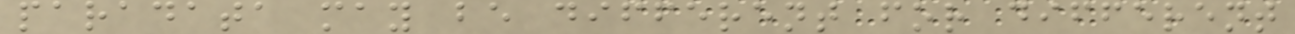paradata may be different for different
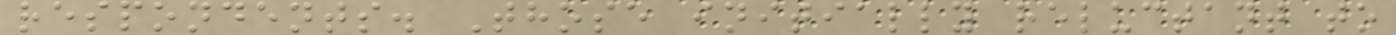respondents. Those initially reluctant to
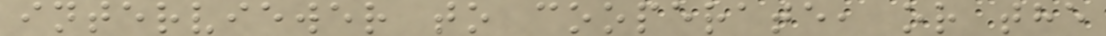interviewer to cooperate, or the
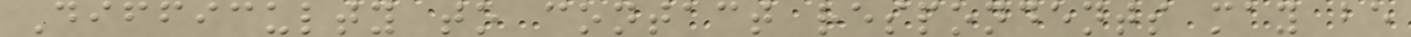Difficulty to contact respondents may be
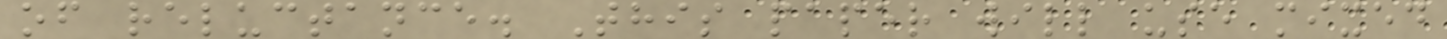of reluctance. This paper will use mixed
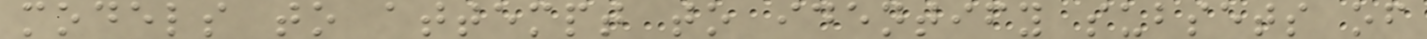models to attempt to identify subsets of
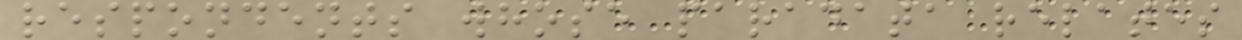respondents whose paradata relates
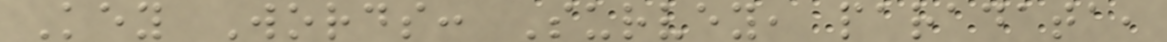Key Words: Survey, paradata,
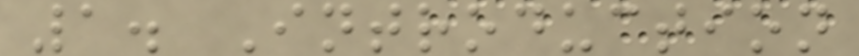1. Introduction
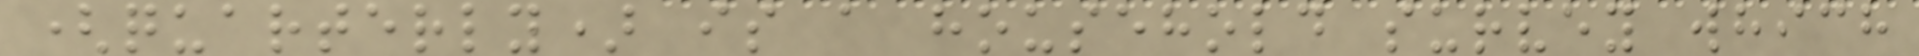(quarterly) is a household survey which
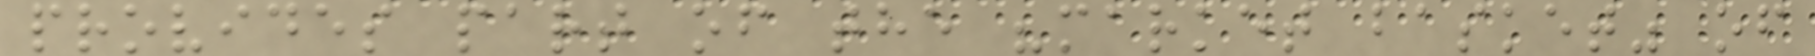provides part of the "market basket" of
